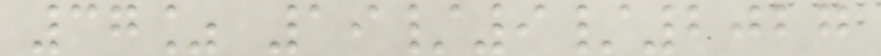37% 19/9/2027
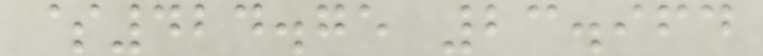$424.75 23.964
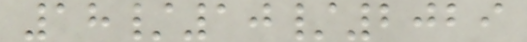18/10/2029
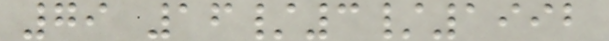79 16/3/1992
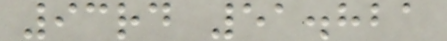93rd 51.821
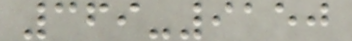369-9150
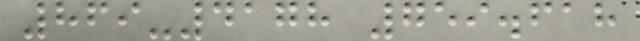869-4178 759.618
